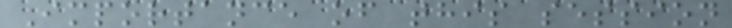Importance of this session
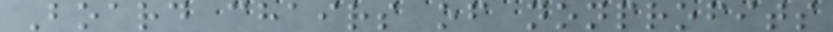Board chairs of nonprofits
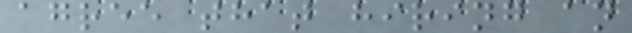agree that hiring an
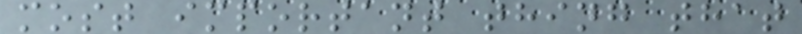most important thing that
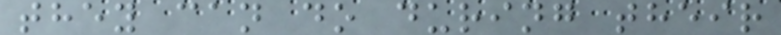they can do during their
